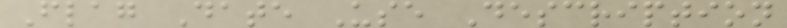Flag Date Use Description
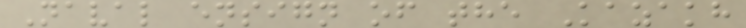Naval ensign of the Kazakh
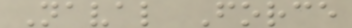Naval Force
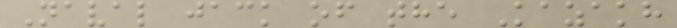Naval jack of the Kazakh
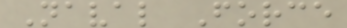Naval Force
